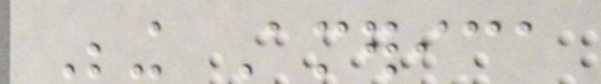Being America
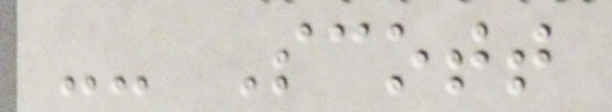-- Scott
